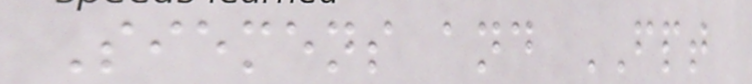Siemens and FPT
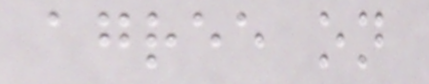agree on
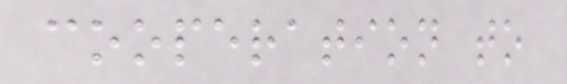cooperation to
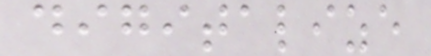digitalize
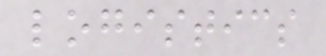logistics
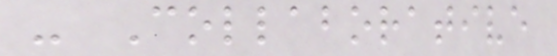- Collaborative
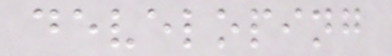developing
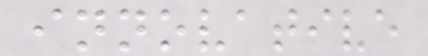innovative
